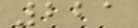221
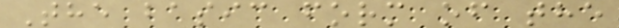The basic form of the
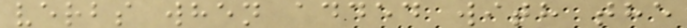verbs when added with the
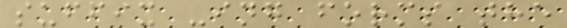suffix -ing forms the
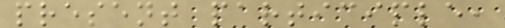present participle,
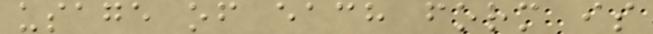usage of each form is
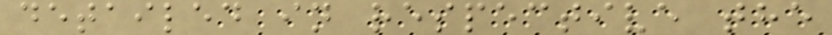detailed in respective the
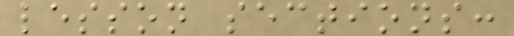lesson sections:
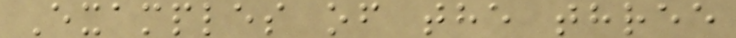Examples of the three
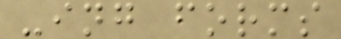-ing forms
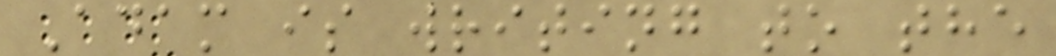Adam is writing to the
